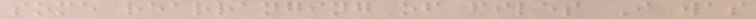some rearranging of files I was
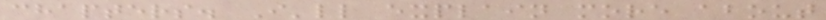chapters. I'll explain more about
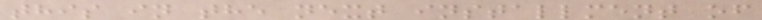this in the next installment of
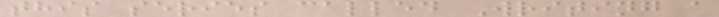this series called Writing a
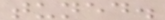tuned.
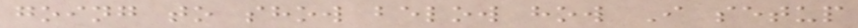going to show below how I setup
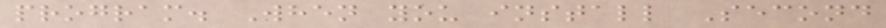program. When you install Second
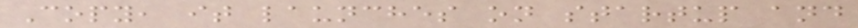Copy, it launches on startup and
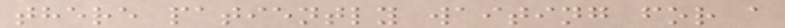there patiently waiting for a
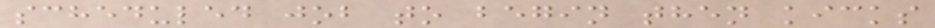scheduled job to begin then kicks
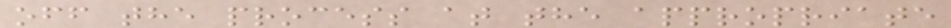off the process at the appropriate
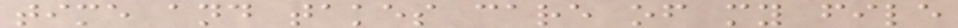time and takes care of my file
